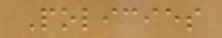Policies
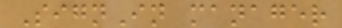SignIn manager
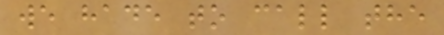we hade to call the
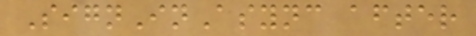SignInAsync after
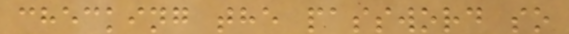checking the password so
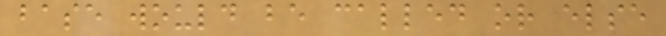base would be called or else
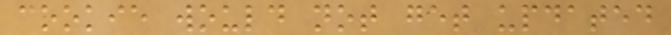cookie would not get updated
